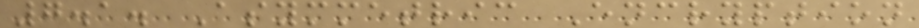7.1. Asymmetric Encryption
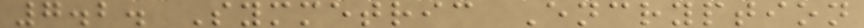7.2. Symmetric Encryption
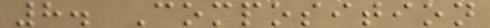8. Composition
